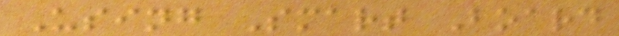Using Smart Board
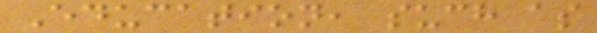Education, such as
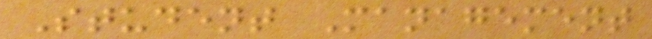Student Management
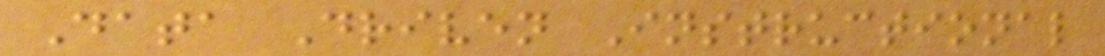Data Driven Instructional
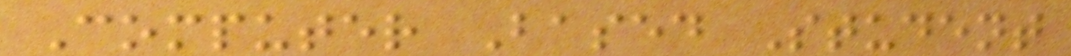Computer Based Student
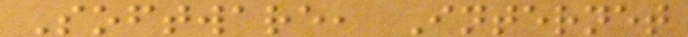Software, Internet
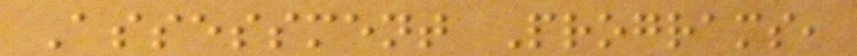Assessment Programs,
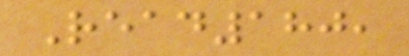Read180,
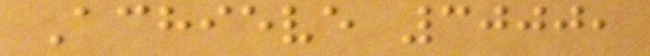Achieve 3000,
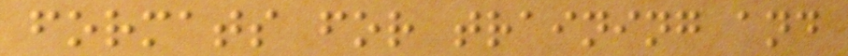formats for training and
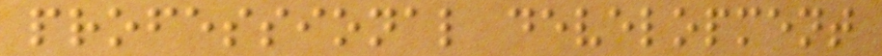professional development
